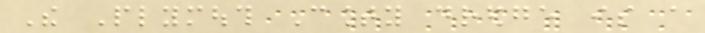The Plymouth County dredge is a
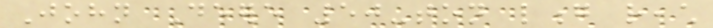John Deere 50-ton long reach
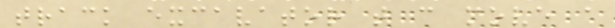track excavator that can move a
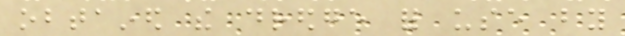obtained the dredge for use by
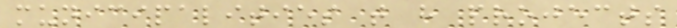municipalities that have projects
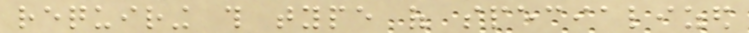requiring this type of specialized
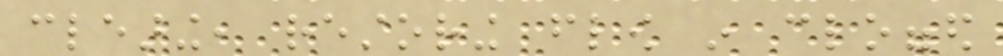clearing, restoring flow in clogged
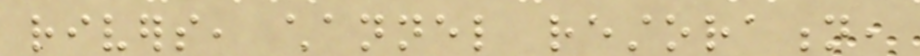rivers, channel restoration,
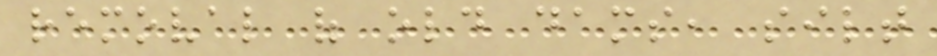removal of old dams, silt
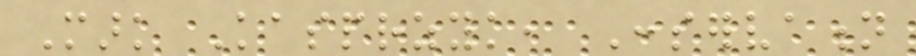Mark Kasprzyk, Conservation
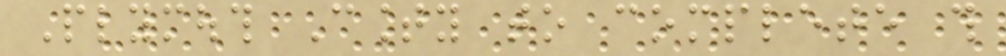Plymouth County to complete this
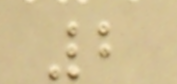2
